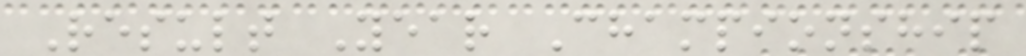Result Year Championship
